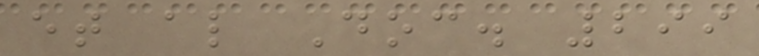et al Doc. 299
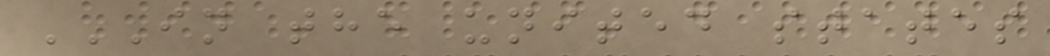IN THE UNITED STATES
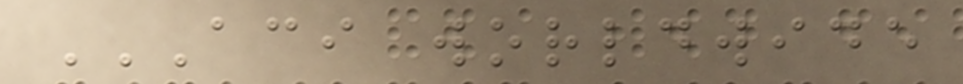ACI WORLDWIDE
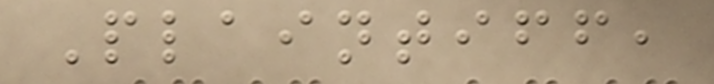Plaintiff,
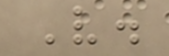V.
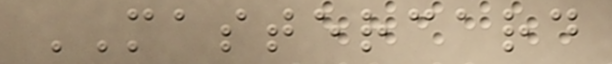MASTERCARD
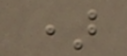)
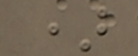)
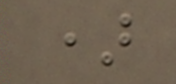)
